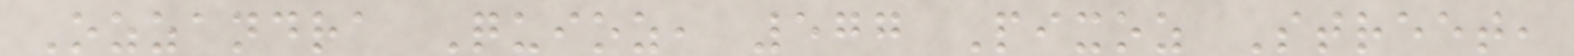Ozzandra Quioz, 577 Pixoz Street,
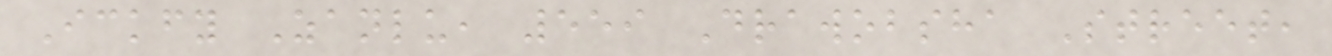Ickfy Zanlu, 559 Drawobsha Street,
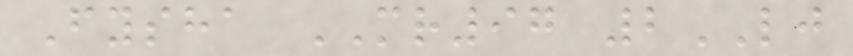Fysha MR97 2LJ
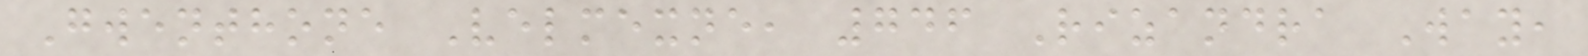Gwenthone Velmexne, 746 Rizandra Way,
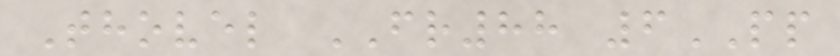Thovel FR88 6PP
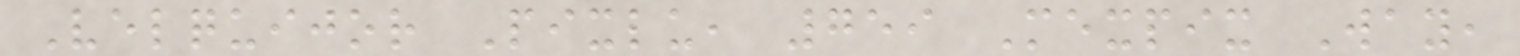Velquijor Pixlu, 759 Mexpix Way,
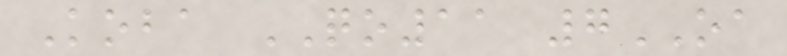Koba QO11 7OA
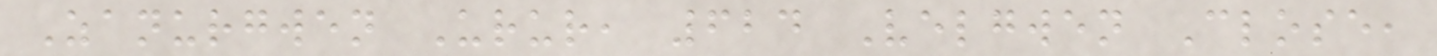Zanurgwen Urur, 624 Velgwen Close,
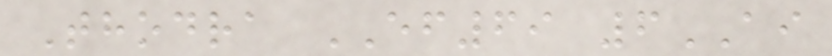Thodra EF69 6AI
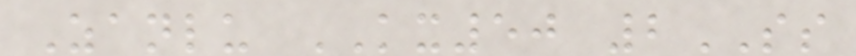Zanlu KX50 2SS
